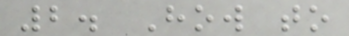2. How to
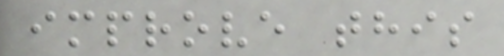improve this
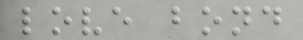love bond
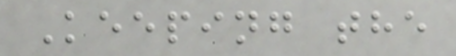Keeping the
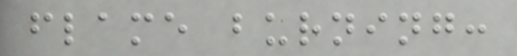flame burning:
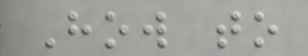How to
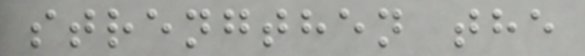strengthen the
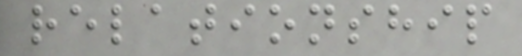relationship
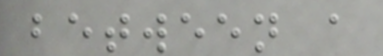between a
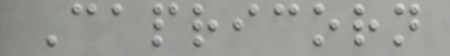Capricorn
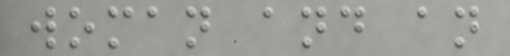woman and an
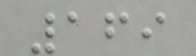169
